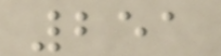251
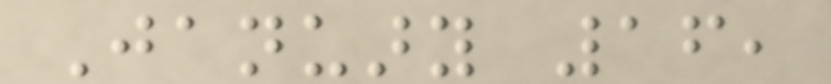January 16,
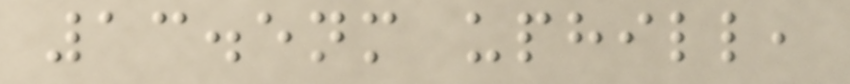13.5nm uphill,
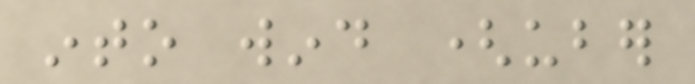into wind (uber
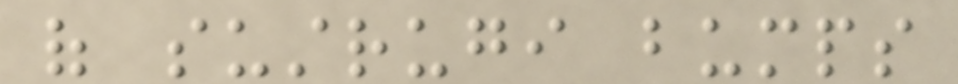of sustrugi bumps
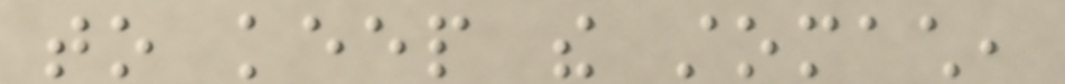to keep the stomach,
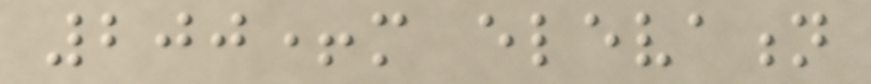200+m elevation
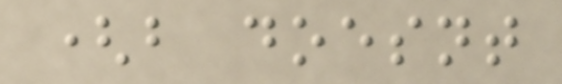(but doesnt
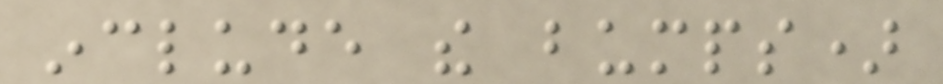include the bumps)
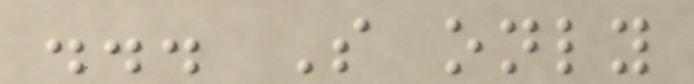... So only
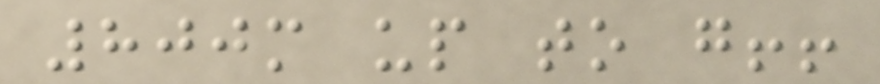800m up to go!!
